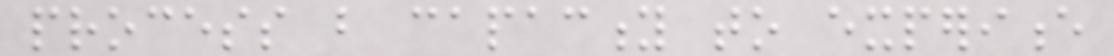process but capacity to experience
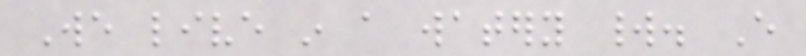We live in a watery world. Every
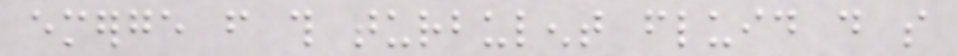emerge from this turbulent fluid do so
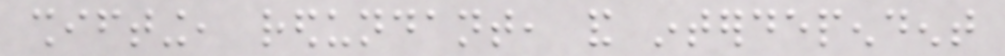shifting, redundant, and interdependent
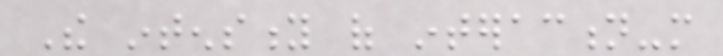The intensity of interaction-more
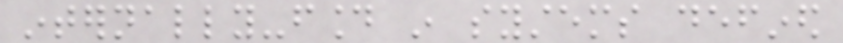internally-found in systems defined
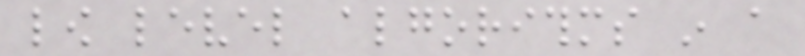low level algorithms in a
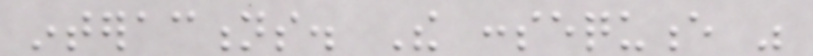interactions. The consequence was
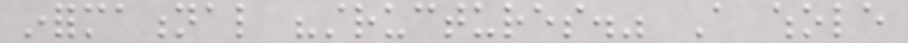informational "structures." A whole
